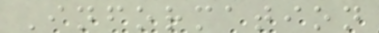Information
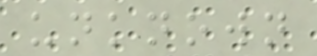unknown
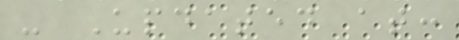- Updated at:
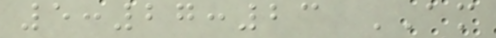5:27:23 AM
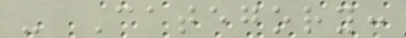- Category:
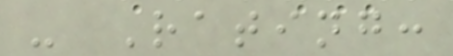- Rating:
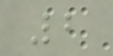2
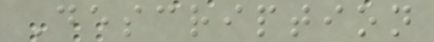Description
